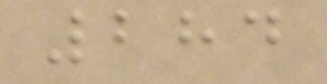284
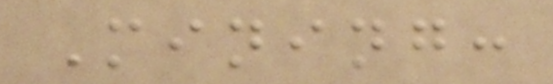Mining:
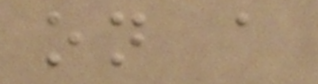on a
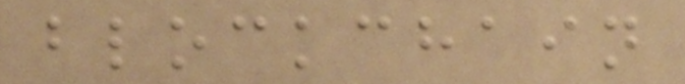blockchain
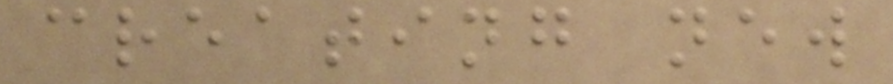creating new
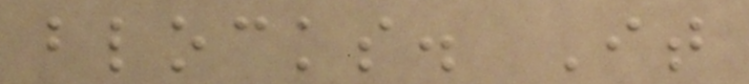blocks. It
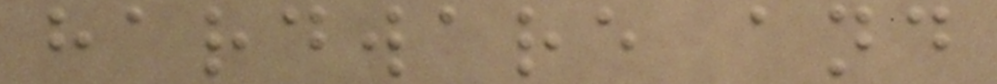hardware and
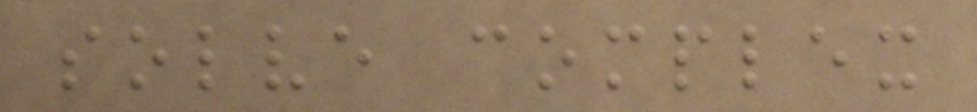solve complex
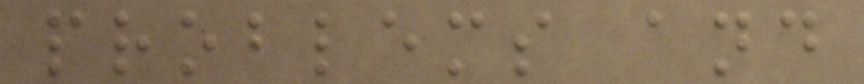problems and
